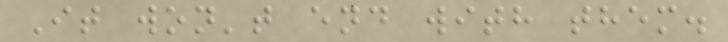It won't end with them.
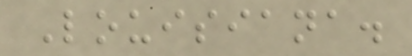Louisiana.
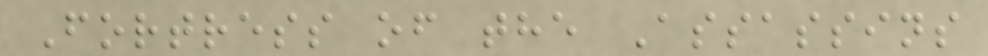Fortress of the Assassins
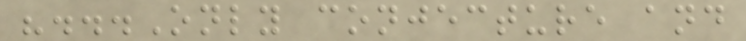"...Only conjecture and
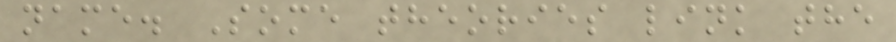name. Some theories link the
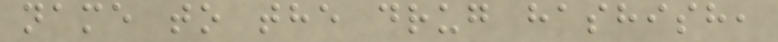name to the drug hashish,
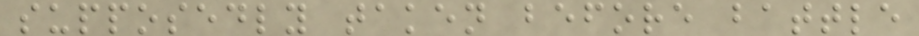supposedly taken before battle
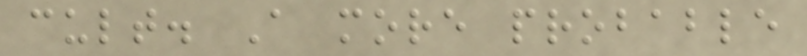cult. A more probable
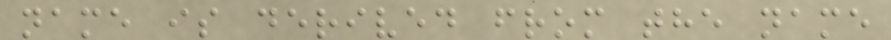name is derived from the name
